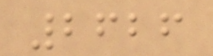2626
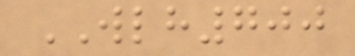WLH700
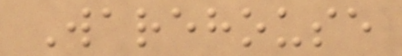Warehouse
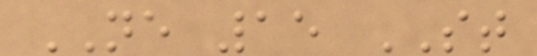NE 15 ST
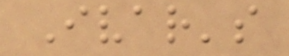Ivar's
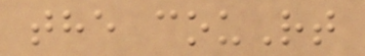the couRt
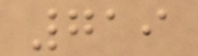719
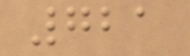721
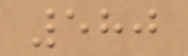580
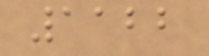1122
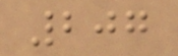207
